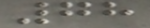78
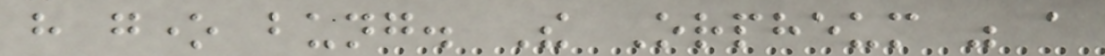have gone bung. The Orpheum was a
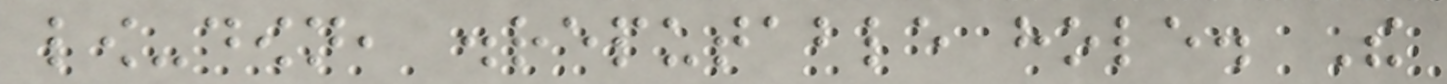low-down, disreputable hole. The
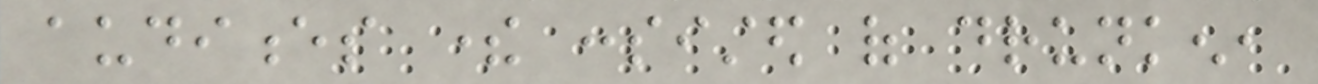audiences there consisted of drunken,
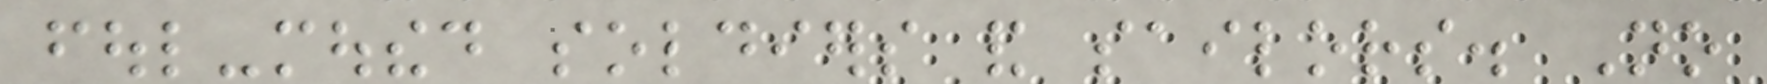foul-mouthed soldiers and sailors. No
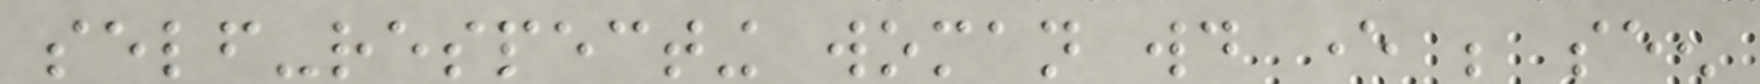self-respecting woman would ever be seen
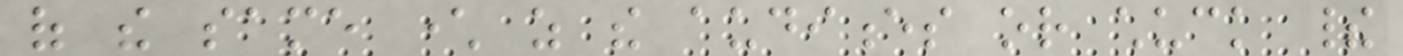of the same character as the audiences or chuck their
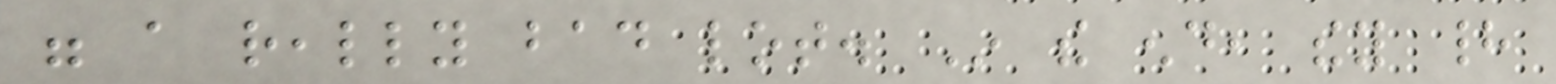were a really bad lot. In the end, they had
